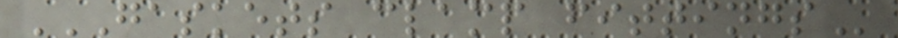GASKETS CLAMP FITTINGS
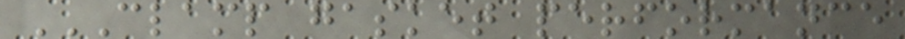CLAMP GASKET PERFORMANCE
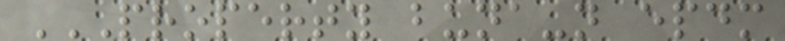PROPERTY BUNA-N EPDM
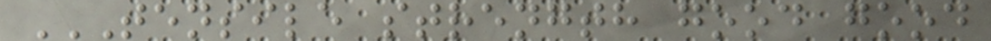TENSILE STRENGTH GOOD GOOD
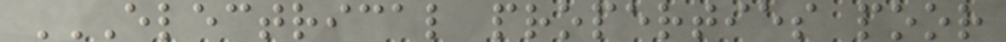ELECTRICAL PROPERTIES POOR
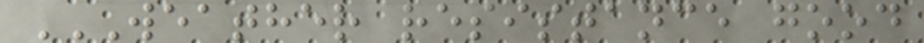WEATHER RESISTANCE GOOD
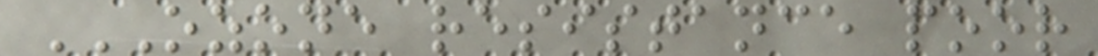OZONE RESISTANCE POOR
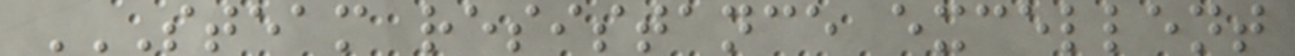STEAM RESISTANCE EXCELLENT
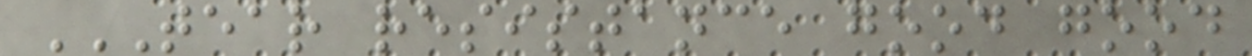TEAR RESISTANCE GOOD GOOD
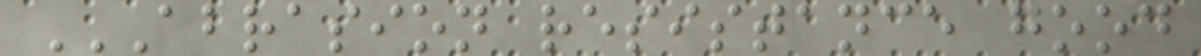ABRASION RESISTANCE GOOD
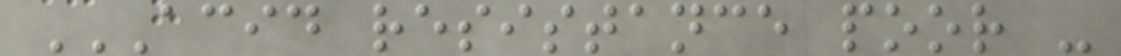ACID RESISTANCE POOR -
